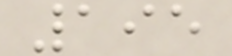195
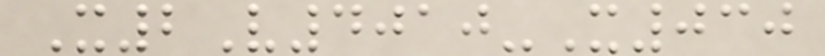X2V4010-X030
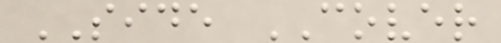SIDE COVER
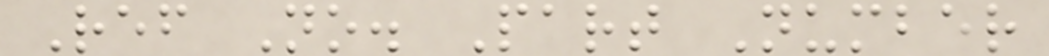Ref No. Part Number
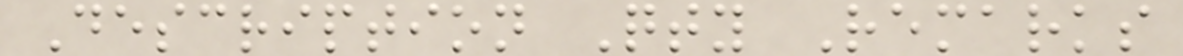Description Qty Remarks
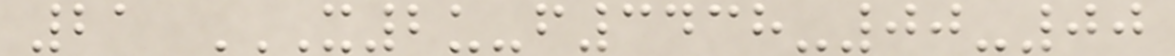21 X2U-F3438-00-00
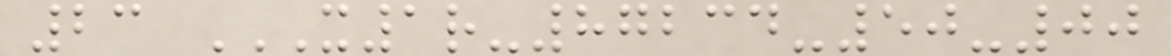23 X1R-87234-50-00
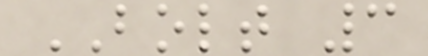BOLT 3
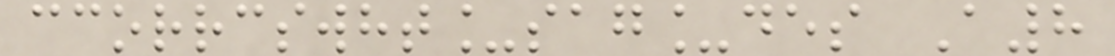ccorrcswht_sag_des A8
